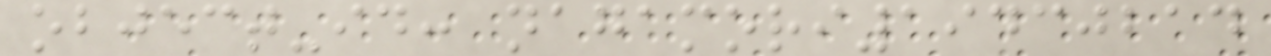object-id: nagamori19430214
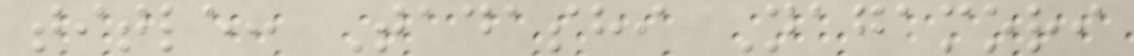title: Tadashi Nagamori
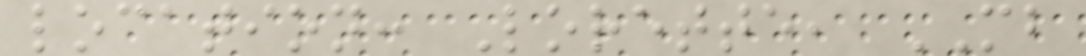location: Lorette, MB
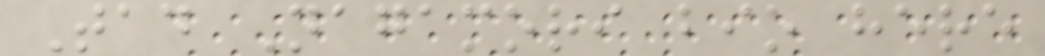Tad Nagamori bio here
